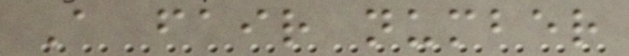A fair number
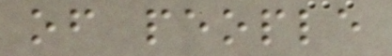of people
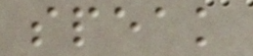speak
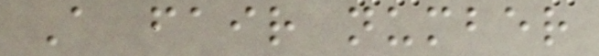A fair number
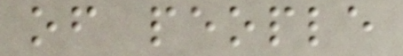of people
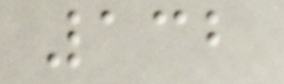132
